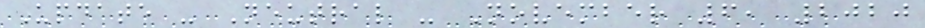Update - Neutral - November 6, 2020
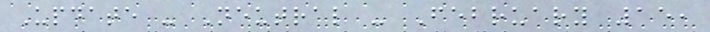Update - Neutral - February 15,
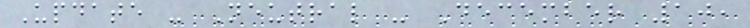Update - Neutral - December 10,
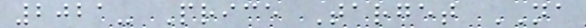2021- Price Target NA
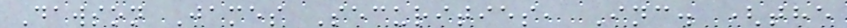Dawson James Securities, Inc. (the
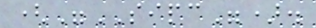("SIPC").
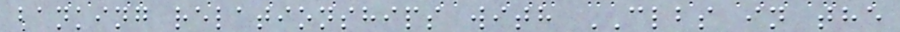banking relationships with CLBS in the
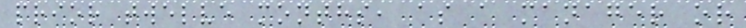prior twelve months, as a manager or
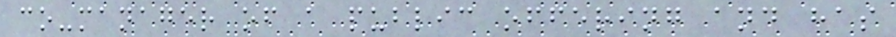co-manager of a public offering and has
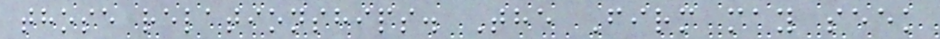those relationships. The Firm may seek
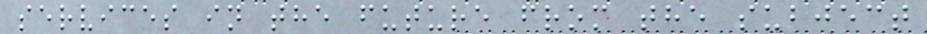services in the future from the subject
